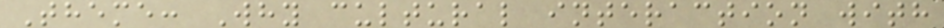Theme: Why cultural interaction with
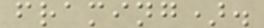framing).
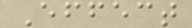Effect
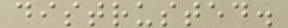distrusted.
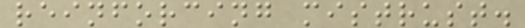reinforcing mistrust.
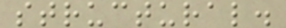structural.
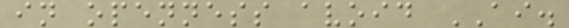in openness avoid AI.
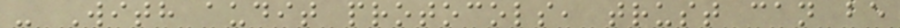- With audit protocols, trust can be
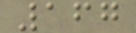167
